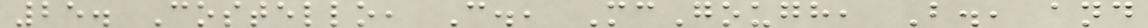25. Costello, C., McGough, B., and
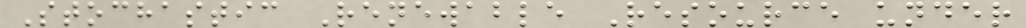Stochastic Renewable Resource under
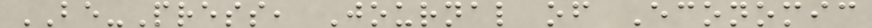BE-Press, Journal of Economic
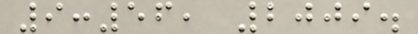9:56, 2009.
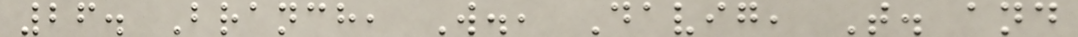26. Branch, W., Davig, T. and
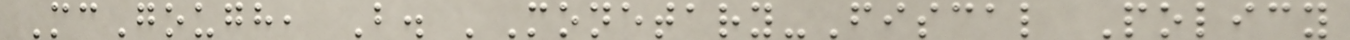McGough, B. 'Monetary-Fiscal Policy
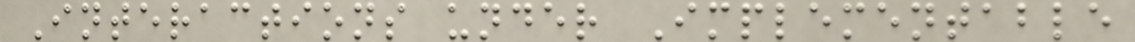Interactions under Implementable
